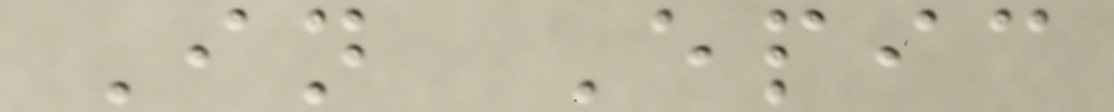In Epic
